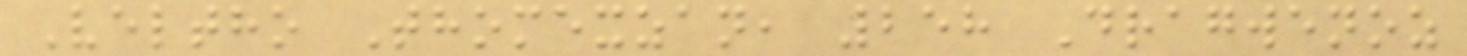Veltho Thomexzan, 258 Dragwenoz
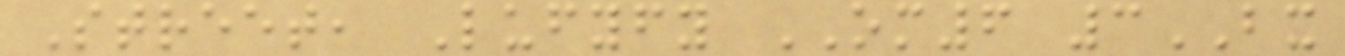Street, Lufyfy OM6 3BX
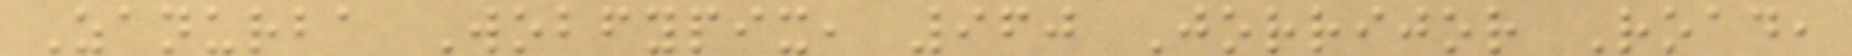Zanurba Wobfypix, 960 Jorrijor Road,
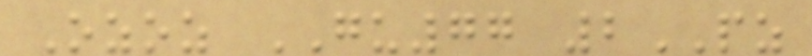Ozoz GU77 2PZ
